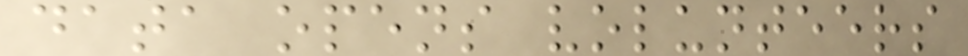data opens volunteers
